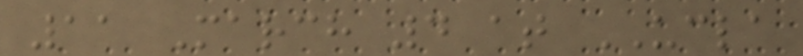11 March 4 at UCLA
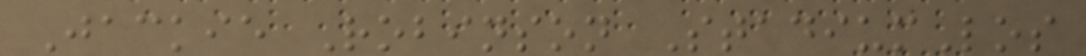Jackie Robinson StadiumLos
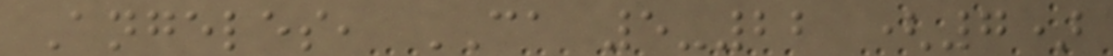Angeles, CA 5-22 (7)
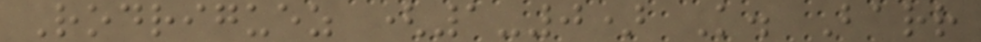Rodriguez (1-0) K. Barr
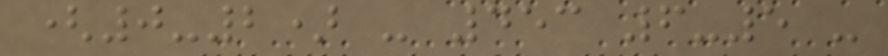(0-2) - 453 6-5 -
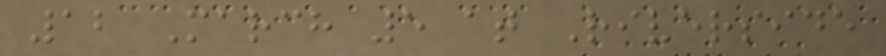12 March 5 at Riverside
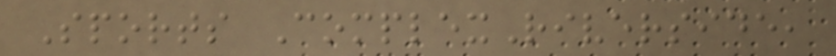Sports ComplexRiverside,
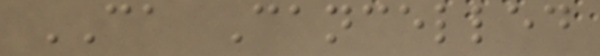CA Cancelled
